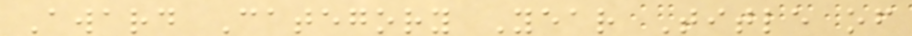Award Category Year Title of
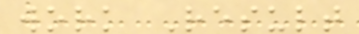work Result
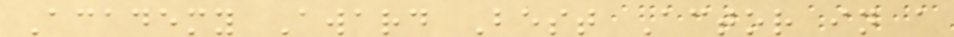Academy Award Best Actor in a
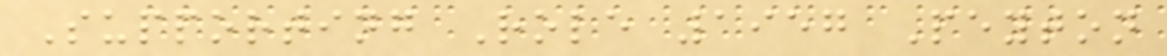Supporting Role 1957 Peyton
